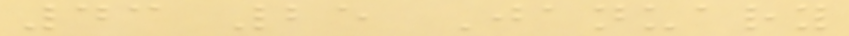43 25 January
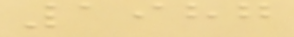1987
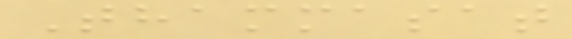Thammasat
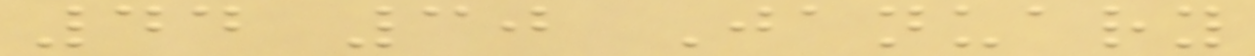44 30 January
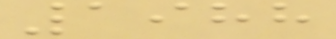1988
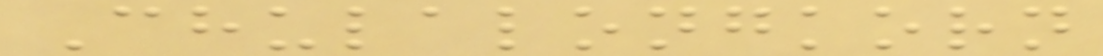Chulalongkorn
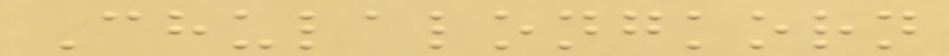Chulalongkorn
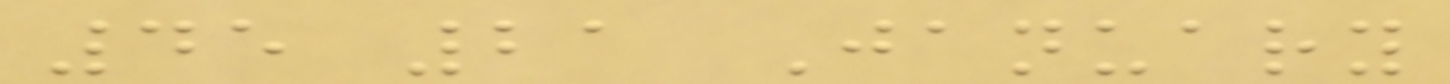45 21 January
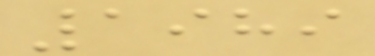1989
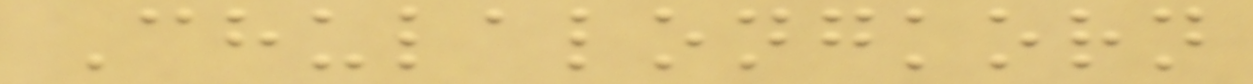Chulalongkorn
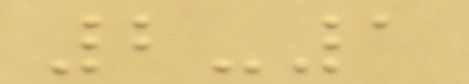2-1
